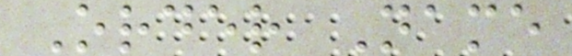Order Name
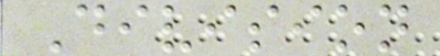Division
